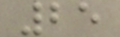25
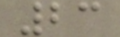23
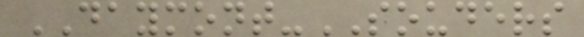DAYMONT-SOUDERS
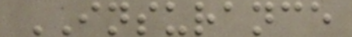INSURANCE
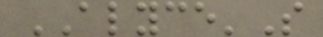ALYCE'S
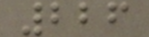226
